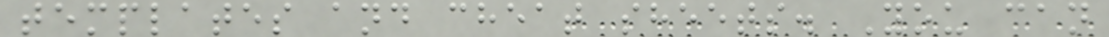templates and cheat sheets. You can
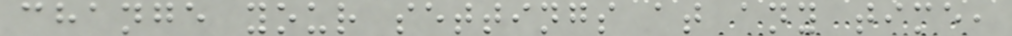change your settings at any time,
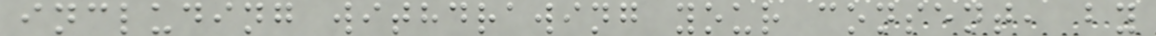including withdrawing your consent, by
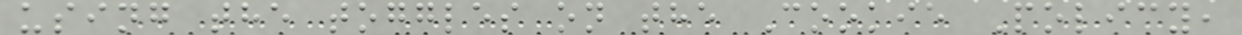using the toggles on the Cookie Policy,
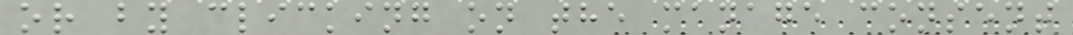or by clicking on the manage consent
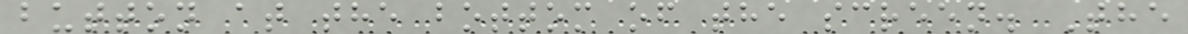button at the bottom of the screen. The
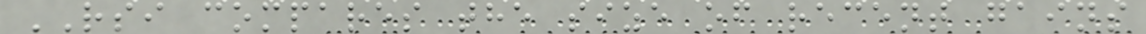RSI compares the size of recent gains
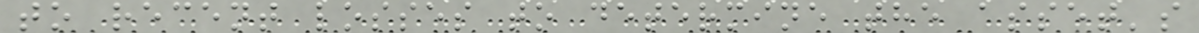to recent losses to determine the asset's
